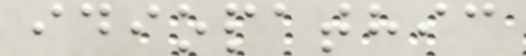idiopathic
